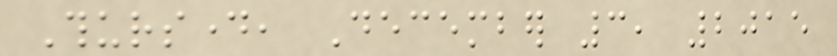Thursday, December 3, 2015
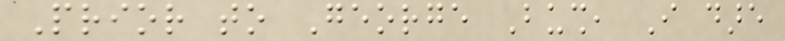Prior to George Bush, I dare
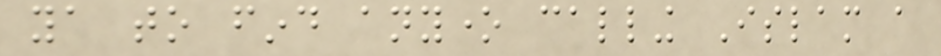ya to find anyone calling Islam a
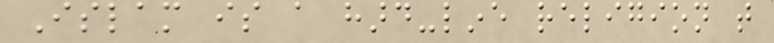Islam is a hard-line religion that
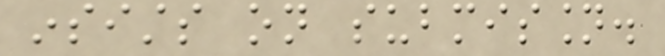insists on submission.
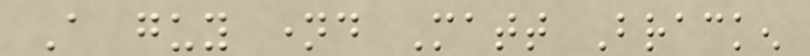A guy named Matt Bracken
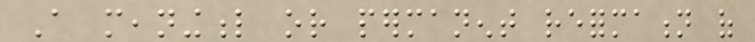A meaningful or permanent reformation of
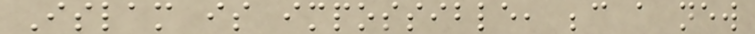Islam is impossible, because a new
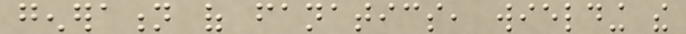generation of fanatics, wielding the
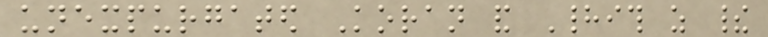unexpurgated Koran and Hadith as their
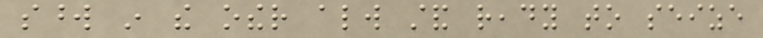sword in the other always stand ready to seize
